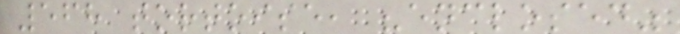568 tortoise, "enclosed"
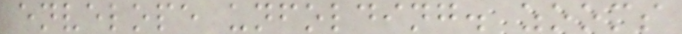envelope unfolding. zooms
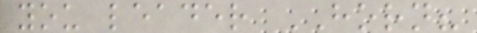you leader HORN?
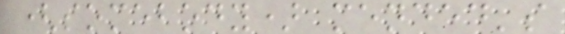(somebody) mended's
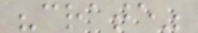"crate"
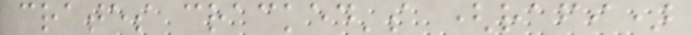crates cracked's (rafi)
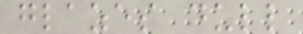glazes dull
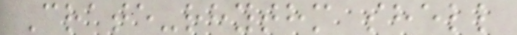Crate-rhythm shell
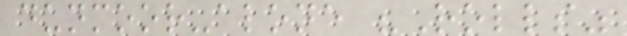dunmoor-alone "Rolls"
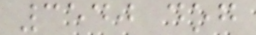3540 dog
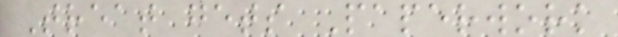Treat gets Paperwork
